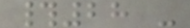#28 -
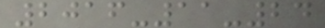2016-11-24
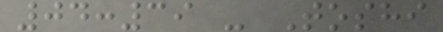04:39 - Toshi
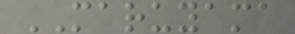MARUYAMA
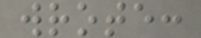wrote:
